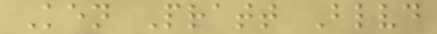Ken Pratt Blvd
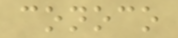conoco
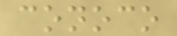conoco
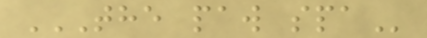THE PAW SPA
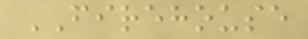FIREHOUSE
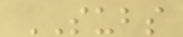SUBS
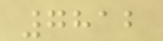7812
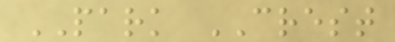PARK CREST
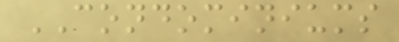CONDOMINIUMS
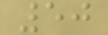50
